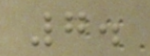7.
